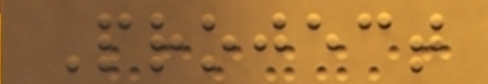Project
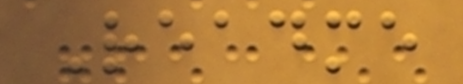Readme
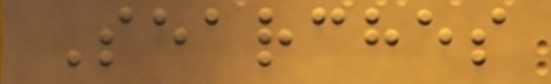Searches
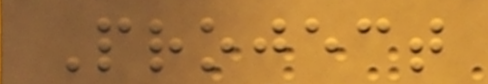Project
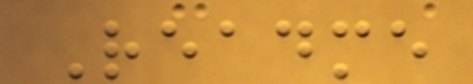Readme
